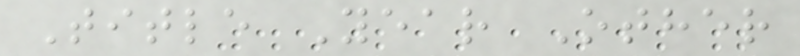Title Year Other
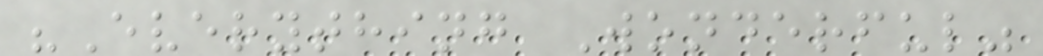"Everything Wonderful"
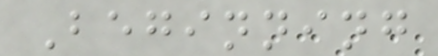Beginning
